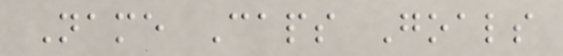Name Caps Goals
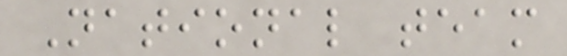National team
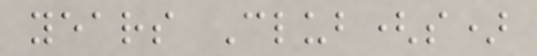years Club(s)
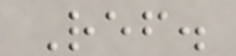Ref.
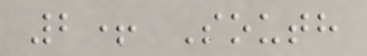2+ South
